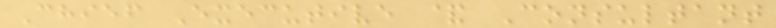Chief Executive & Consultant
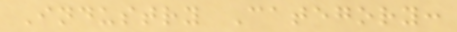Industry Category:
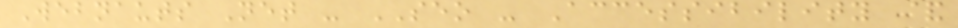Webnauts Net - SEO - Accessibility &
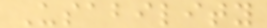Usability
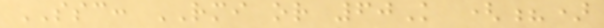SSC: RMI or 60K (?)
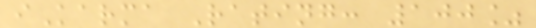iKarma Rating: 100%
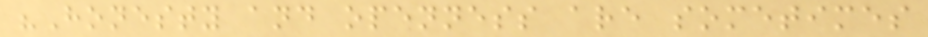"Honesty and openness are sometimes
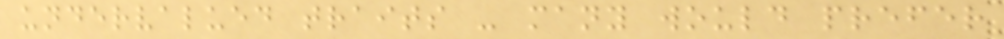undervalued traits - many would prefer
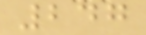247
